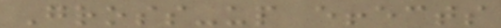Gross-up effects
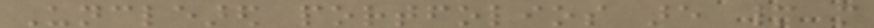Uncleared portfolios are many more
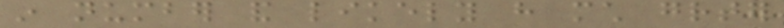in number and likely have much greater
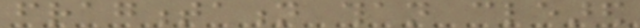fragmentation than cleared
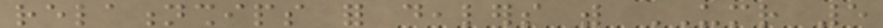relationships for dealers with UMR 5
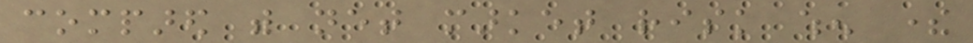compared with net market risk when there
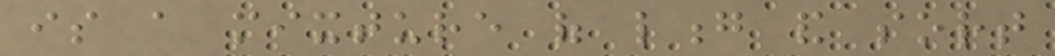is a mixture of long and sort
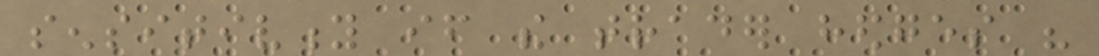sensitivity if the trader hedges his
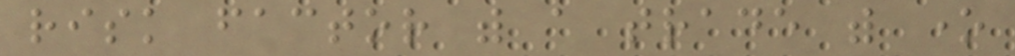risk factor with a trade with one
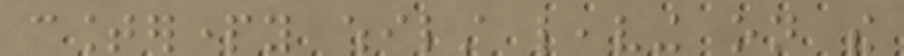counterparty whilst leaving on the
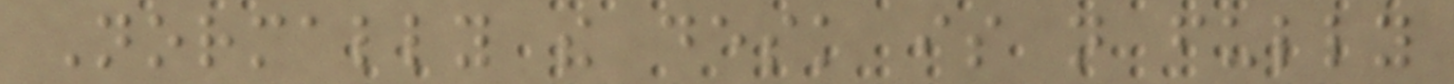Normally the desk is not fully
